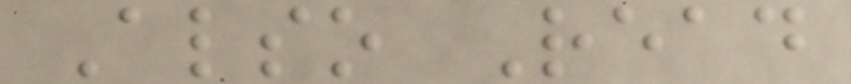Also Read
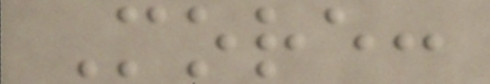More:
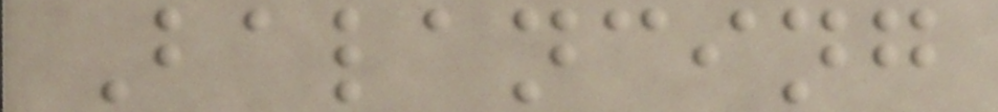Balancing
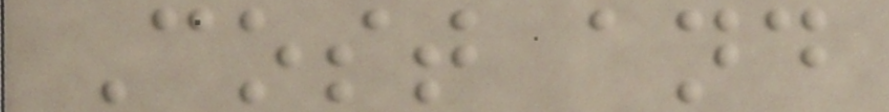Cost and
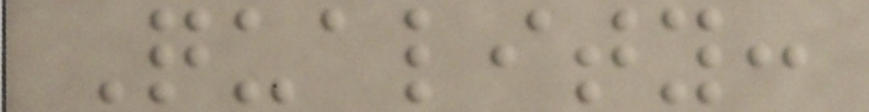Quality:
